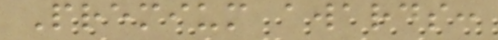Premium awards:
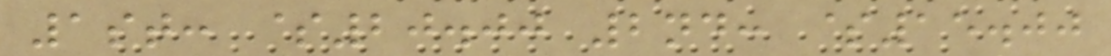1st: $20.00 2nd: $15.00
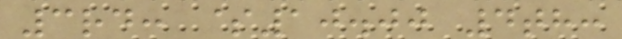3rd: $10.00 4th:
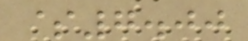$7.00
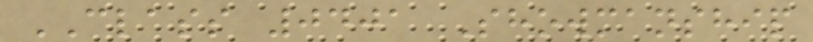CLASS 0401 Showmanship
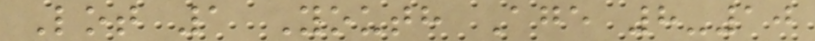Lot 1 Youth Age 8-10
